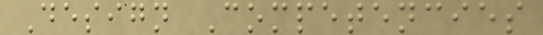Design Competencies
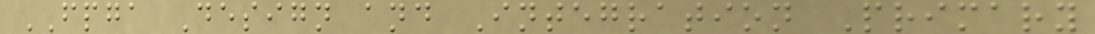FPGA Design and Integration Primary
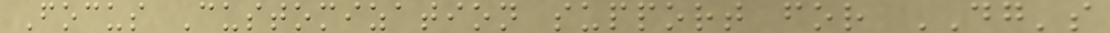Focus Customization support for DG's
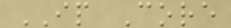IP Core
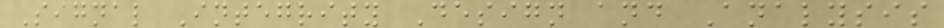Signal Integrity Design and Analysis
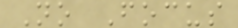No Focus
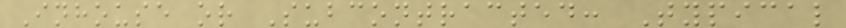Inhouse or Subcontracted: Typical
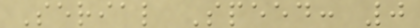Serial Speed: 0
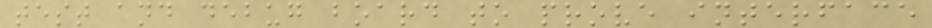test and debug board to prove interface
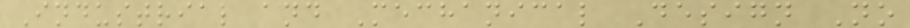Industrial and Mechanical Design No
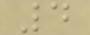4
